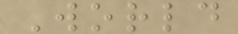World
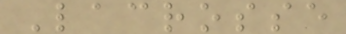Lacrosse
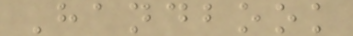Handbook
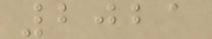2021
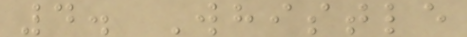4. Whistle
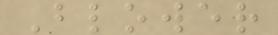Blower
